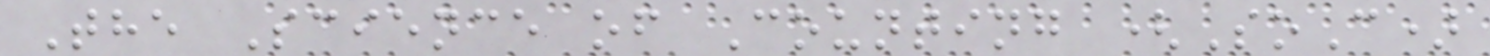The Science of Counting (SoC)
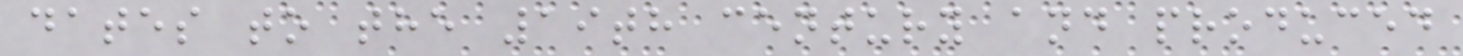dates to the 19th century and produced
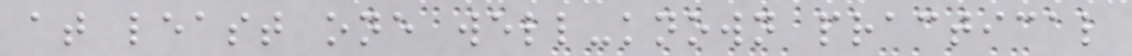at least one well-known practical
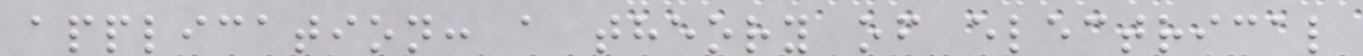application: a theory of electrical
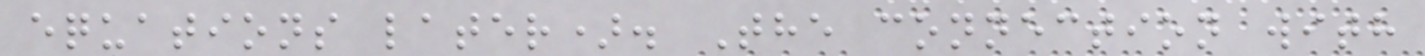equations later). The connection with
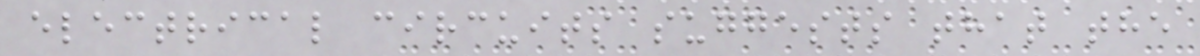electrical circuits suggests that the
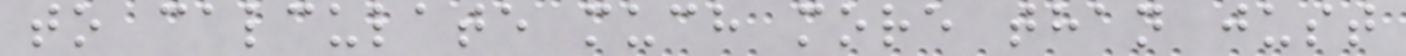to calculate much more than just
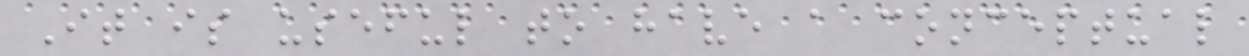It is useful to have a conceptual
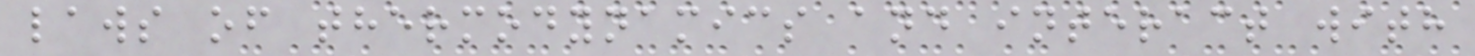laws of thermodynamics and interact with
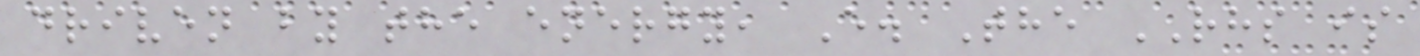driven by the energy, E. The RHS is
